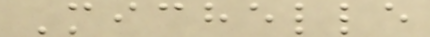Michelle
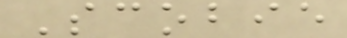Scobie
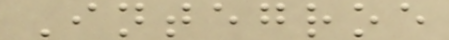Integroe
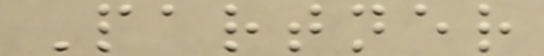Partner
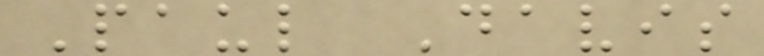Paul Davis
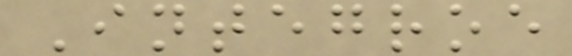Integroe
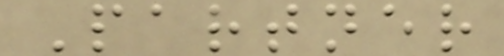Partner
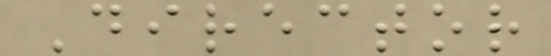Director
